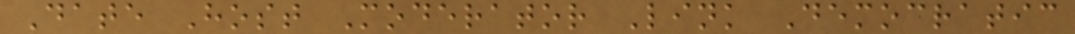Date Host Moderator Link Democratic
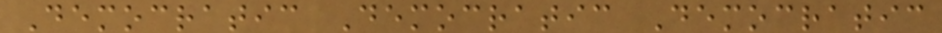Democratic Democratic Democratic
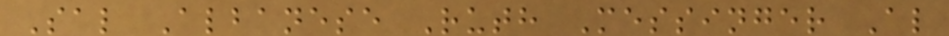Sal Albanese Ruth Messinger Al
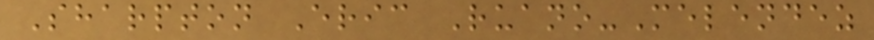Sharpton Eric Ruano-Melendez
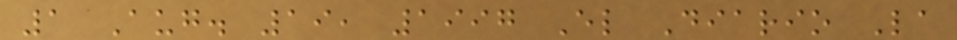1 Aug. 19, 1997 El Diario La
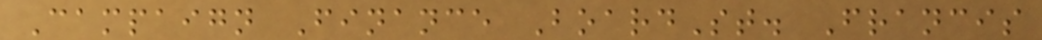Campaign Finance BoardSt. Francis
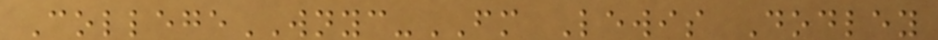CollegeWNYC-FM Lewis Dodley
